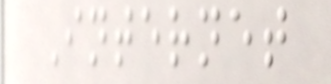Internet
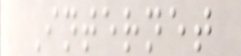Internet
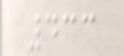433
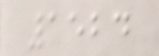1524
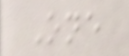One
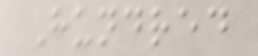Hundred
